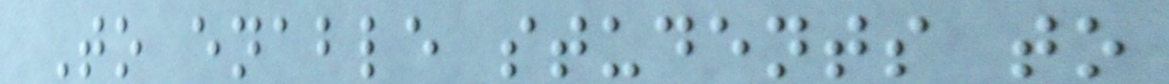To enable students to
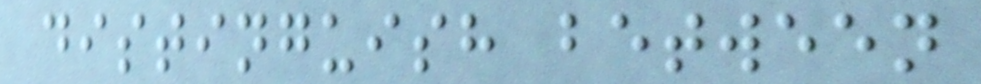distinguish between
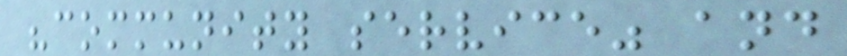"community service" and
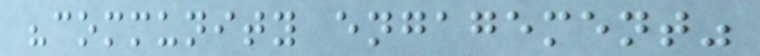"community engagement"
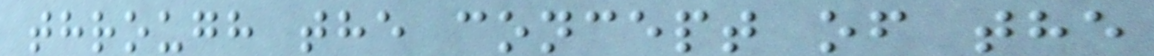through the concept of the
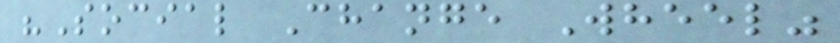"Social Change Wheel"
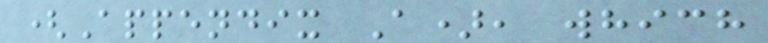(Appendix A), which
